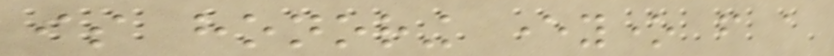is honoring everyone from a
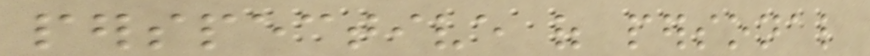perspective of personal
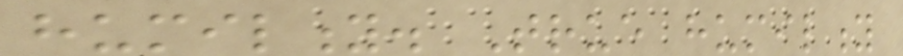humility. True humility
